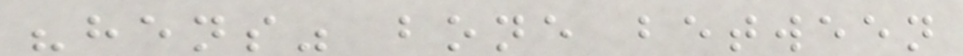"hens" bone between
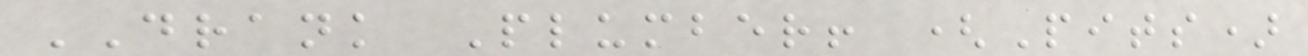DRANK Plumber! (Pits)
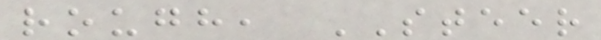rough, STEER
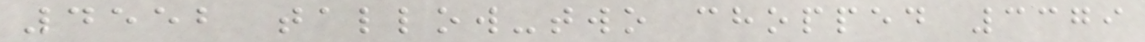4552 tallow-two chopped 3379
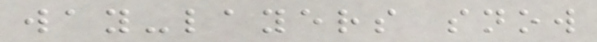way-layers snow
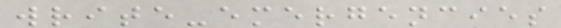write-emergencies
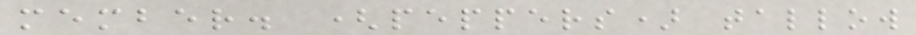member. (peppers) tallow
